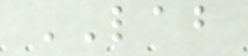LAB
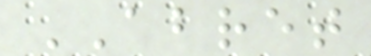ABRET
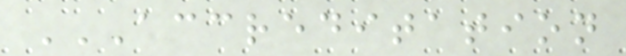ACCREDITATION
